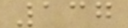137
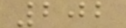202
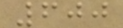600
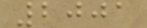2001
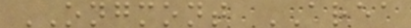ONGMONT AREA
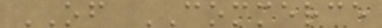OF COMMERCE
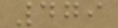479
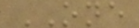ONE
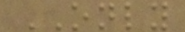ONLY
